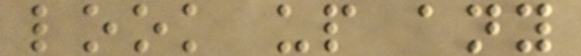look up any
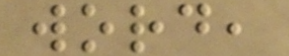word,
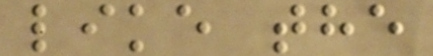like the
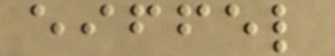eiffel
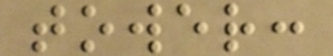tower:
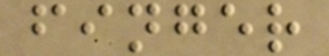finger
